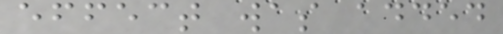effect was added
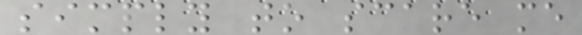simply to scare me
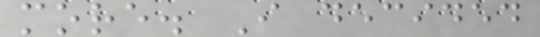more. I decided
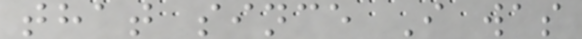that since I was
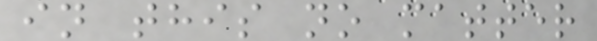in this no matter
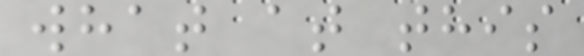what at this
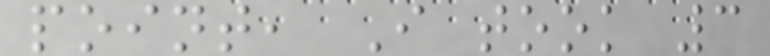point, I took 3
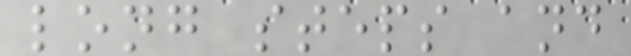long steps and
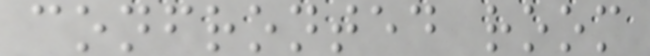confronted room
